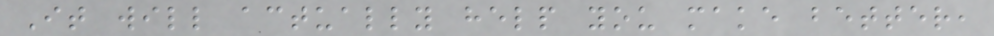It will actually help you make better,
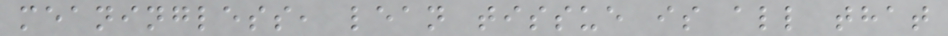meaningless, lean tissue is all that
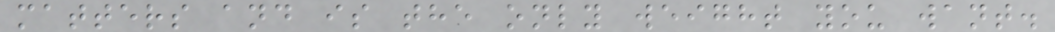matters and is the only weight you want.
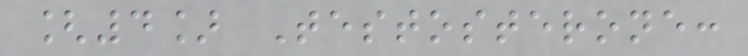[4] Testosterone:
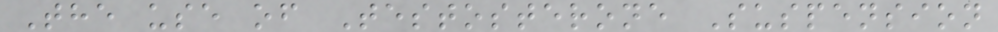The use of Testosterone Suspension
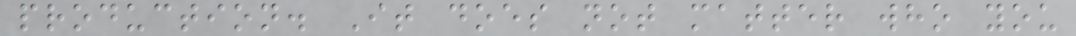production. It does not matter who you
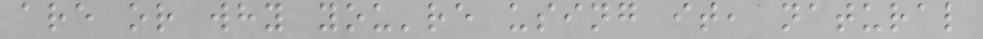are or why you're using it, natural
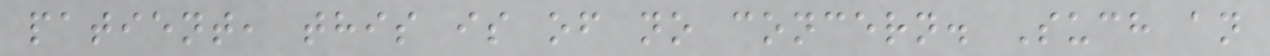patient, this is of no concern. Such an
